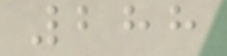288
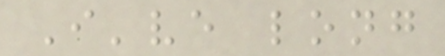I've long
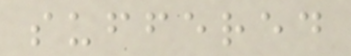suffered
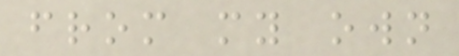from my own
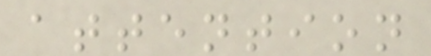attention
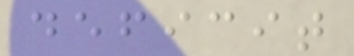deficit
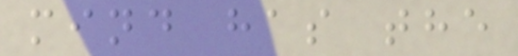mind has the
